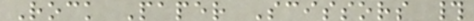Rock Paper Scissors #
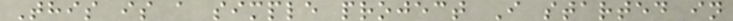This is a simple project I started in
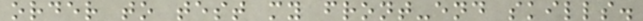order to test my front-end skills.
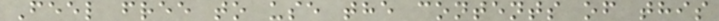Feel free to use the contents of this
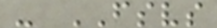- FSVS
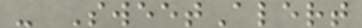- SweetAlert
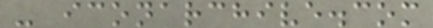- iconarchive.com
